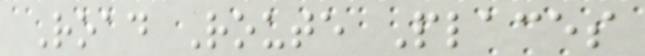Road Route Places
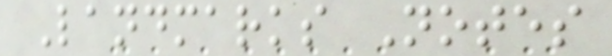Landmarks Notes
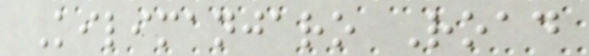Kilimanjaro Road
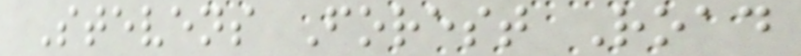Stevens Forest Road
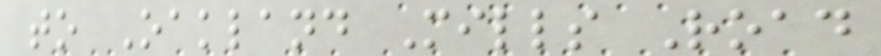to Oakland Mills Road
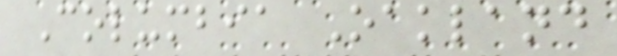Columbia Oakland
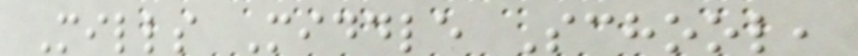Mills Middle School,
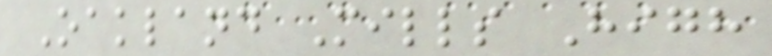Oakland Mills High
